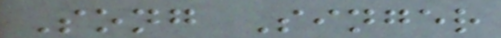Song Singer
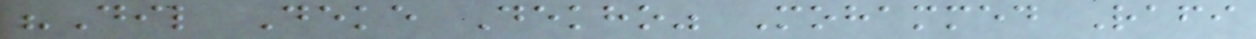"Dil Deke Dekho" Mohammed Rafi
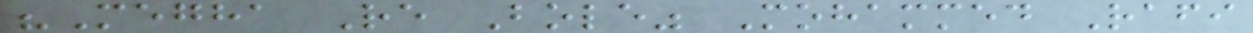"Megha Re Bole" Mohammed Rafi
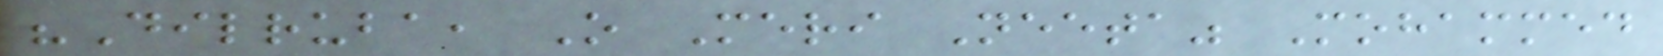"Dilruba, O Meri Neeta" Mohammed
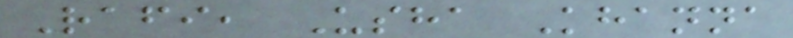Rafi, Usha Khanna
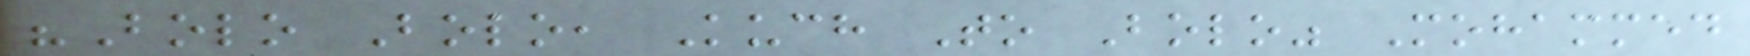"Bolo Bolo, Kuch To Bolo" Mohammed
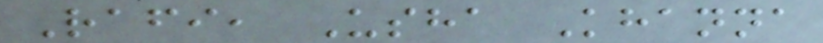Rafi, Usha Khanna
